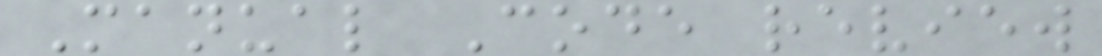Manual Code review
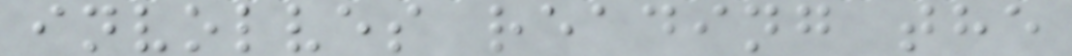involves reading the
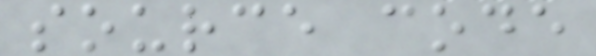source code
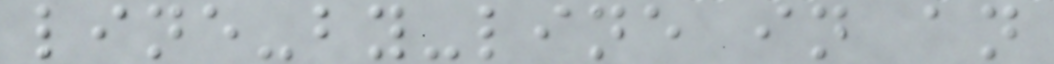line-by-line in an
